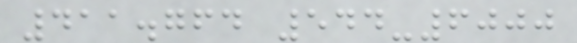411.764 544-6000
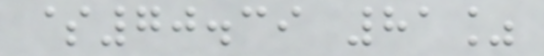$70.39 81%
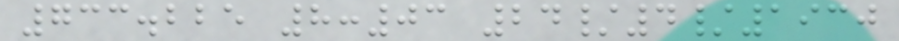733.225 8:03 24/4/1930
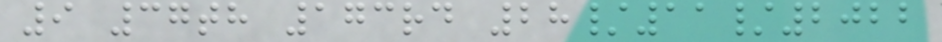9 37th 173rd 28/11/2022
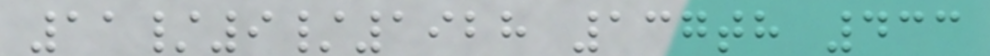11/9/1928 137th 433
